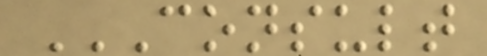CONSULT
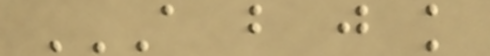A B J K
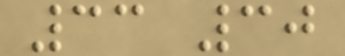33 30
